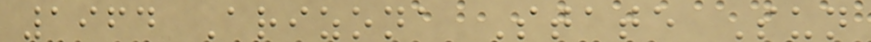1964 Arizona State Sun
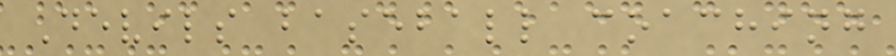Devils baseball coaching
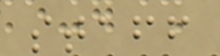staff
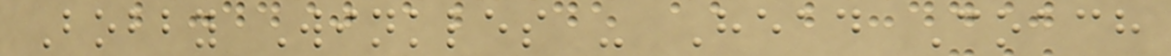Bobby Winkles - Head Coach
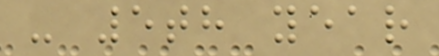- 5th year
